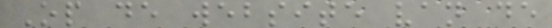Op de website van de
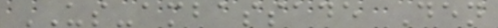US-ambassade Den
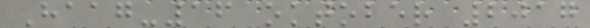Haag-16 oktober 2017
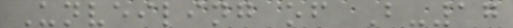Unveiling of B-17
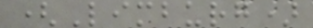(Limburg)
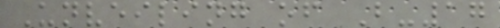Unveiling of B-17
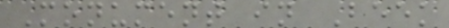Monument in Beek
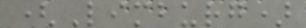(Limburg)
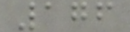176
